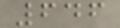646
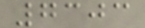7303
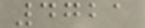4721
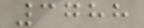3788
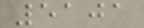5101
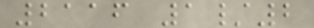2116 1/2
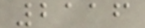2116
